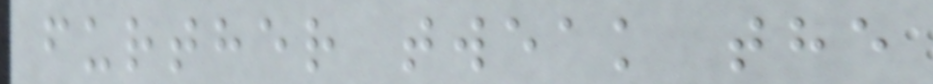further tweak the
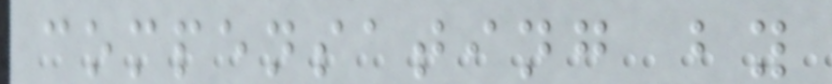compensating by
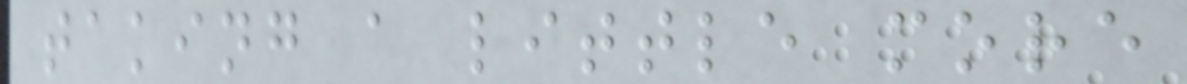taking a little more
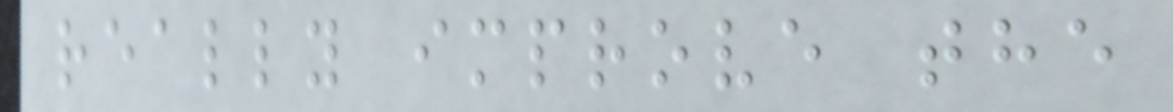really improve the
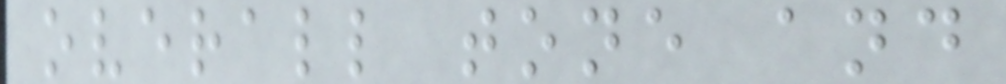overall tone and
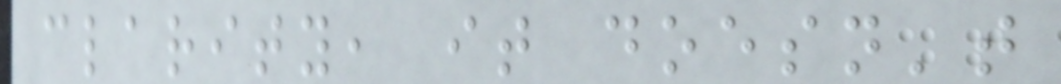clarity, it doesn't
